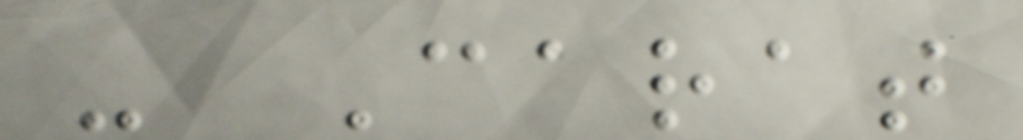- Carat
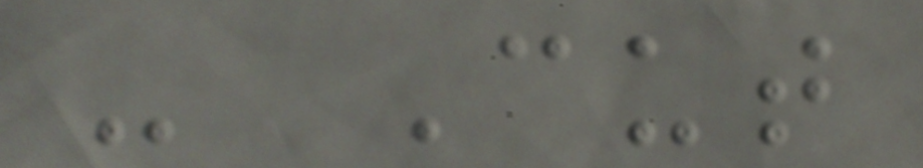- Cut
